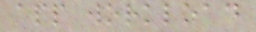app workload
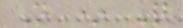N * Q
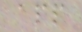app
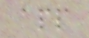app
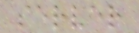server
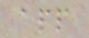app
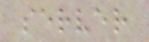server
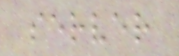server
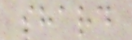shard
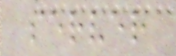server
